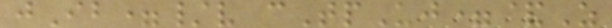jIb=/v cTpUj=&Z
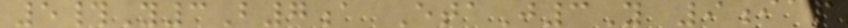5#Y3B7a EtaJ3Y 9iap
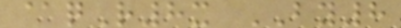@qR8x BY8
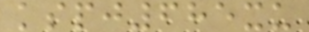kspj685xu
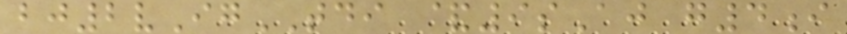bj2vIgTDI &9sAj g4i
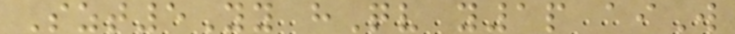Szt5Yy hQv y1p aiW
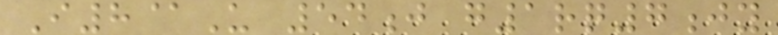I8@U 54j g1rq7jy
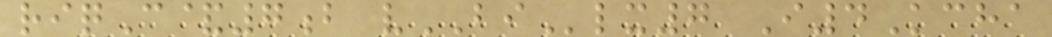riqC&7b vBIlx7 I4Kcha
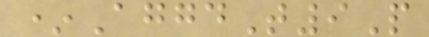*AggdT9P
